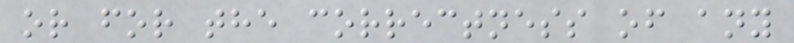or for the correctness of any
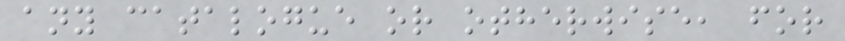any catalogue or otherwise, for
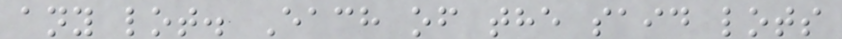any lot. Each of the said lots
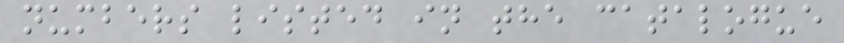numbers listed in the catalogue
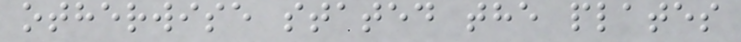otherwise stated the plates
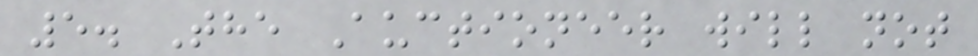5. The Auctioneer will not
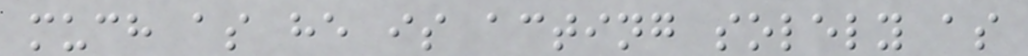much as he is acting solely as
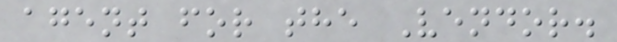agent for the Vendor.
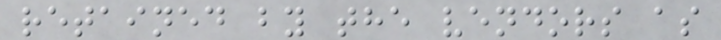retained by the vendors as
